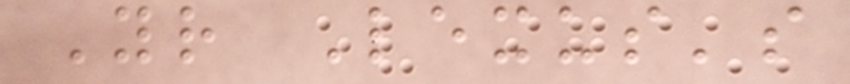Your Lexus's
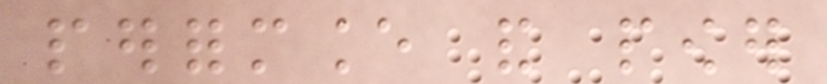performance and power
